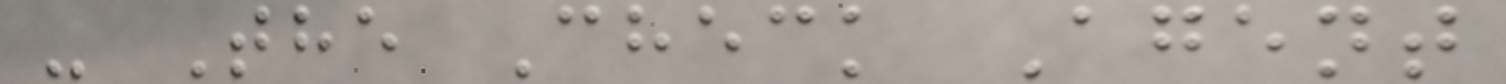- The Check Agent
